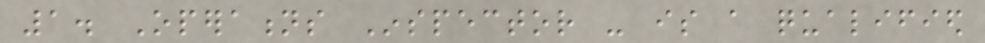1. Operations Inspector - is a qualified
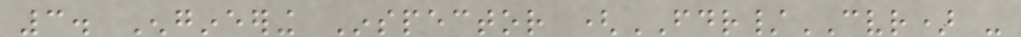3. Engineering Inspector (FDR/CVR) -
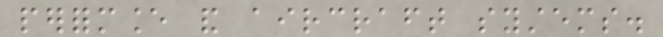performance and aircraft systems.
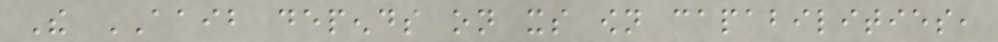The AAIB depends on its own capabilities,
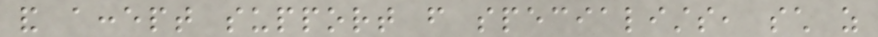and accept support from specialists, such as
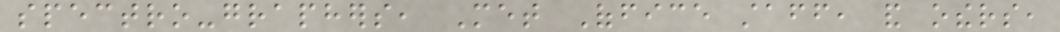spectro-graphers, Met Office staff, and others,
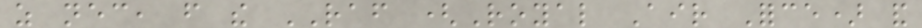as necessary, from the RAF (Royal Air Force) and
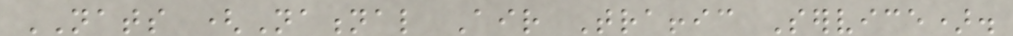NATS (National Air Traffic Service).
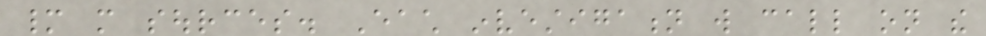many more sources. Each investigation will call on the
